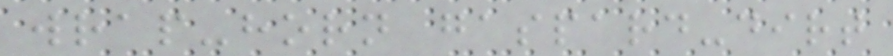wrap-horn gaspard-dirt
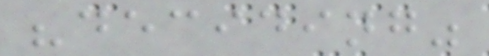"deciding"
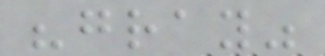"gray"
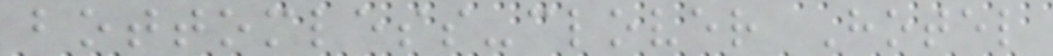bottomless-clover Hotel
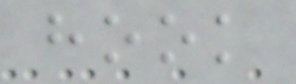hook
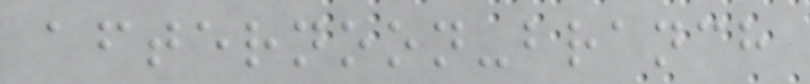afternoon-branch
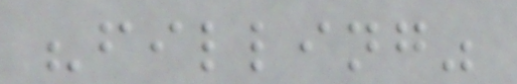"filling"
